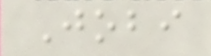Jobi
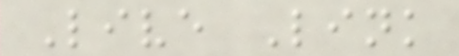Live Link
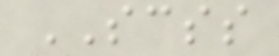SCSS
